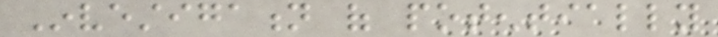Investigation of potentially
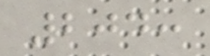204:
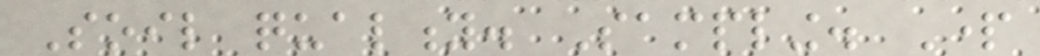Soil quality. Sampling. Part
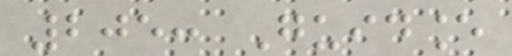205: Guidance
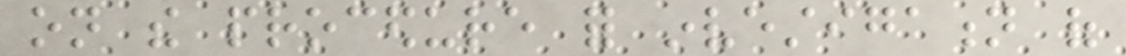on the procedure for investigation of
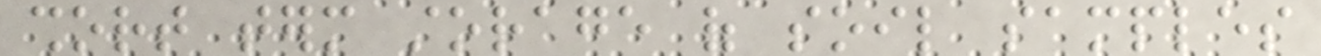short term storage of soil samples
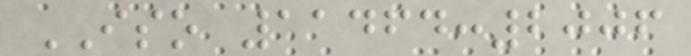ISO 11464:2006
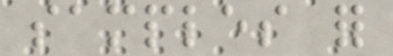samples for
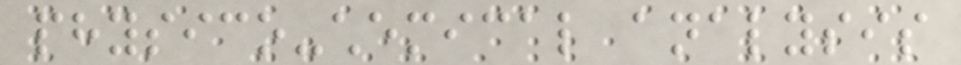physico-chemical analysis
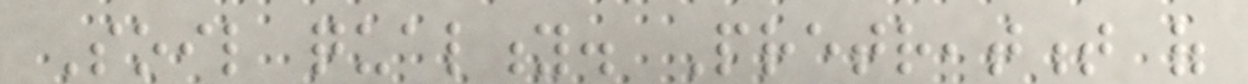Soil quality. Pretreatment of
